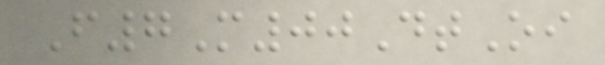F7M00DtOi
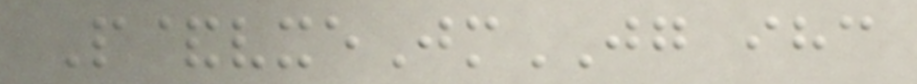P&vxeJmJG ihc
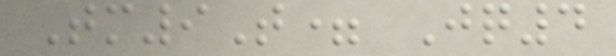Tm9T= Jq4
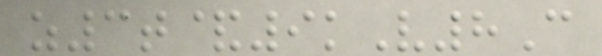z3t&9kV8C
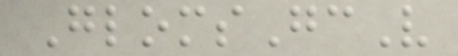GlomsGcV
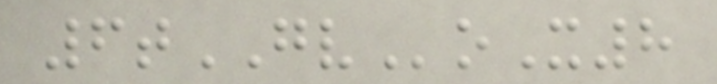6tGVoX8
